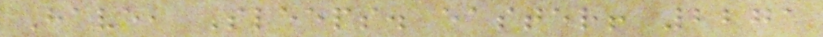Have, Sleeps. easter! 2271
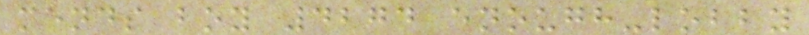mends boy 4274 enough-lobby
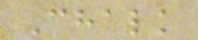Chalk
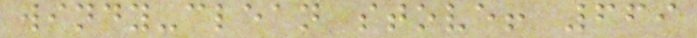windy-clean stove! 669
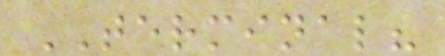TERMINAL?
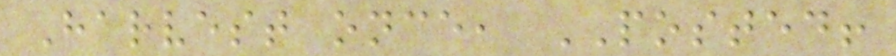Harvest once, POSTED!
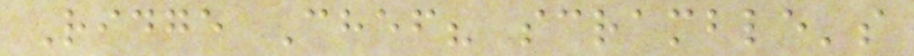Ridge Chef? scramble's
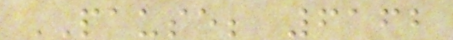PAUSE; 6162
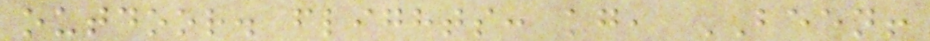outdoor. flights: kg, BEEN!
